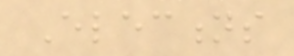Elections
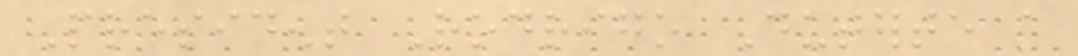President Rodrigo Duterte a
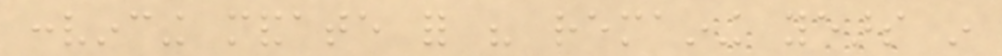convincing mandate for his remaining years in
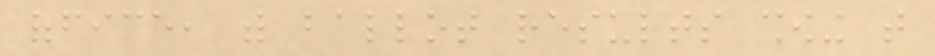office, with ballot results showing that
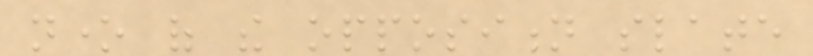none of the opposition slate
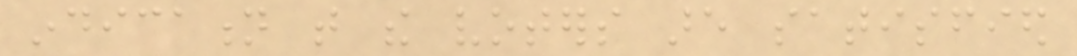indication that the voters are satisfied
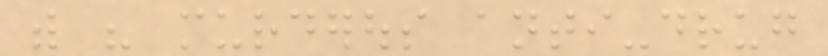with his murderous anti-drug
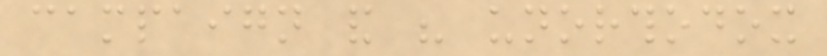campaign and his unorthodox
